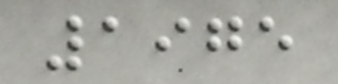1975
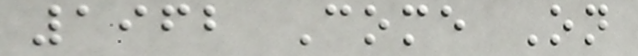1962 Come On
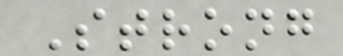Strong
